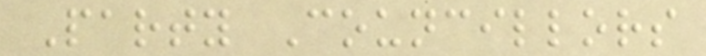Party Councillors
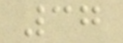37
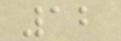12
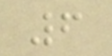6
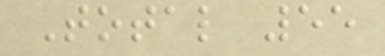Total 55
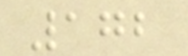172
